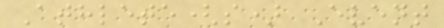Athlete(s) Event
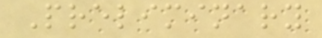Preliminary
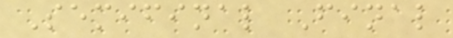Semifinal Final
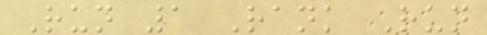Run 1 Rank Run
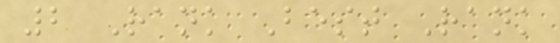2 Rank Best Rank
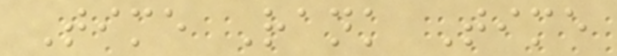Time Rank Time
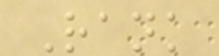Rank
